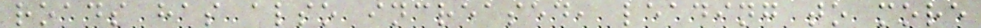roads has also increased, leading to more
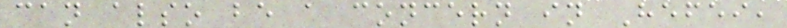can also be a concern in Hefei,
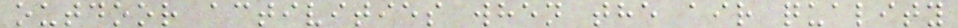outdoor activities when the air quality
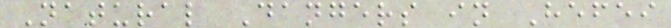Natural Dangers in Hefei
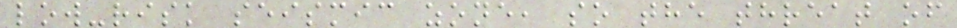low-risk seismic zone, so the threat of
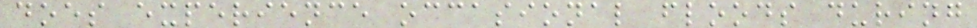does experience occasional floods during
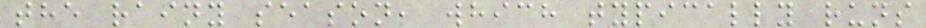the rainy season, which typically runs
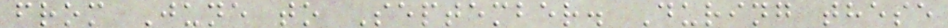from June to September. During these
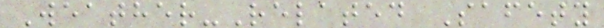Weather-Related Safety
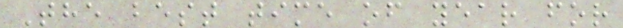The best time of year for
